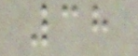38
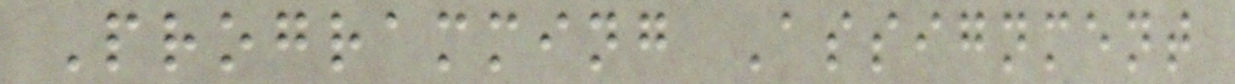Programming Assignment
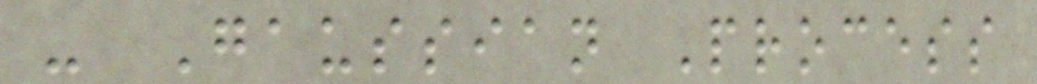- Gaussian Process
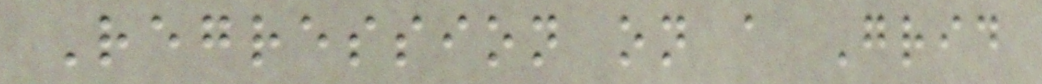Regression on a Grid
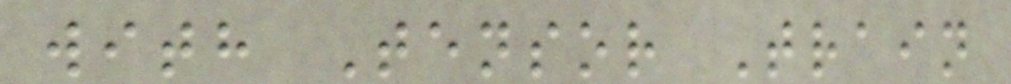with Tensor Train
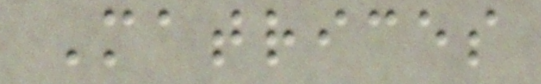Matrices
